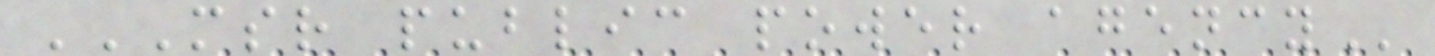MSR PUBLIC POWER AGENCY
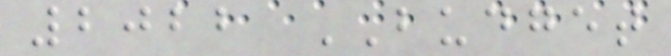2022 BUDGET
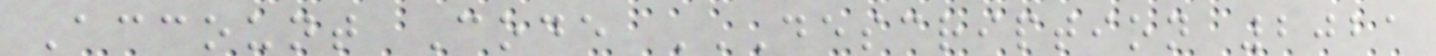Account Code DESCRIPTION 2021
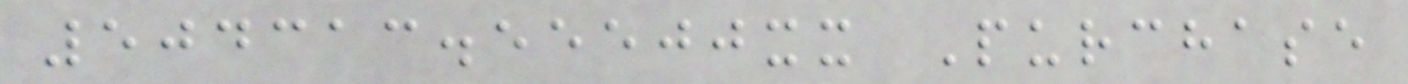504313.55500xx Purchase
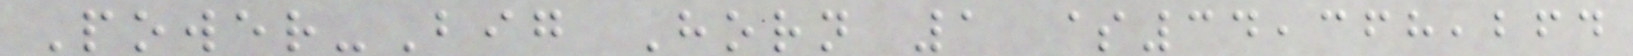Power-Big Horn 1 $34,368,264
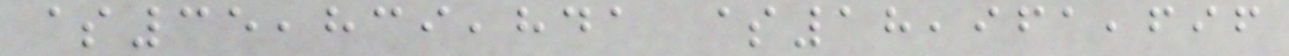$35,839,841 $18,961,696
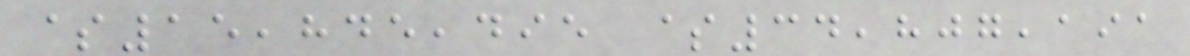$15,845,495 $34,807,191
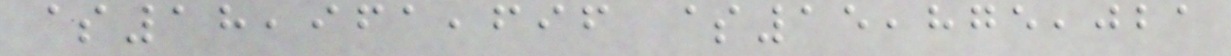$18,961,696 $15,875,021
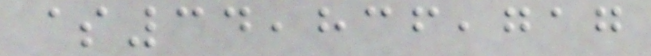$34,836,717
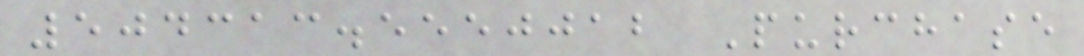504313.5550012 Purchase
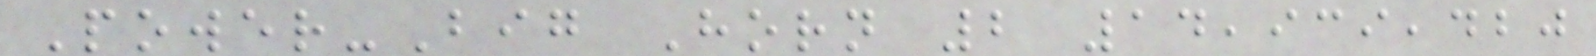Power-Big Horn 2 14,939,420
